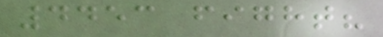4453 fight?
